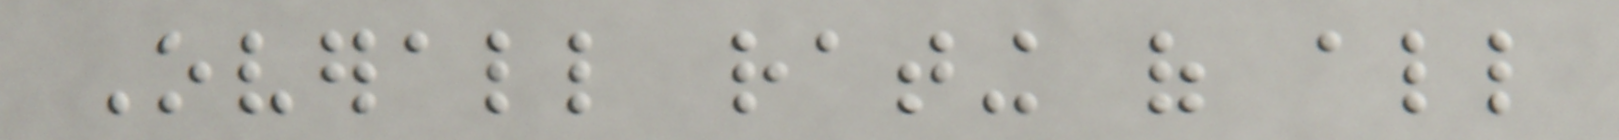Overall rating of all
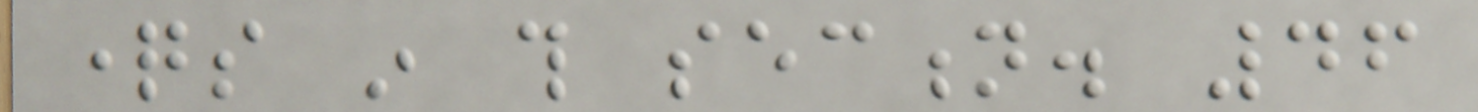questions in this section. 46
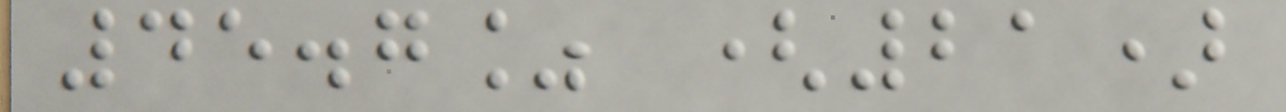45.7% (21)
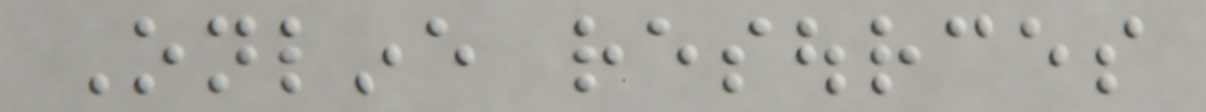Online resources
